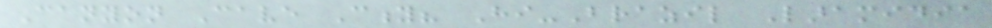Canyon Cave City? Hi-Brazil Laramidia
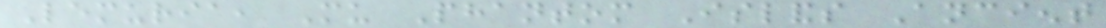Lemuria, Mu Phantom Islands Ancient
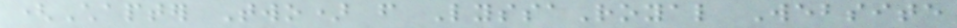(Chapter Two) from LyssaRoyal Website
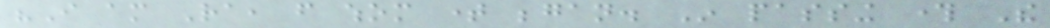"I am Ra, from whom time began. In passing through The
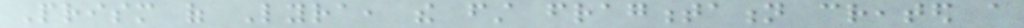Prism of Lyra, the first fragmentation created a
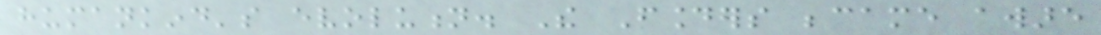humankind's evolution. The Founders became aware
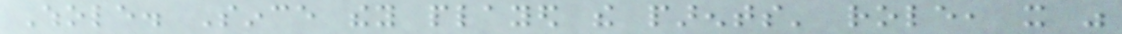Whole. Since they played the parents' role, it was
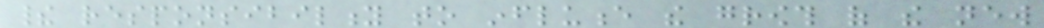their responsibility to influence the growth of the new
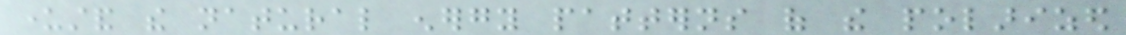understand the natural energy patterns of the polarized
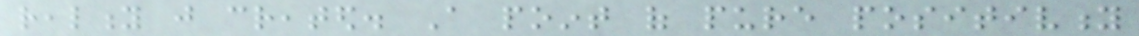reality just created. A point of pure positivity
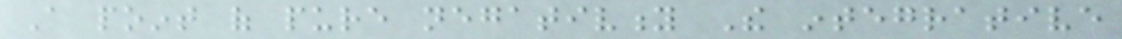A point of pure negativity The integrative
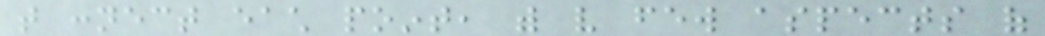that connect each point, with very few aspects of
